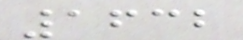1632
